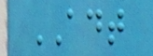ADT
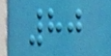80
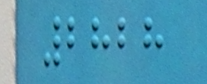2828
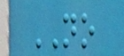NO
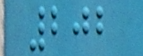202
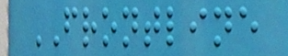FRONTLINE
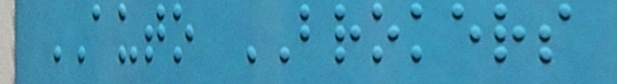AUTO BROKERS
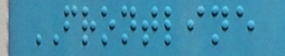FRONTLINE
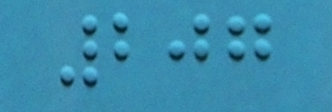207
